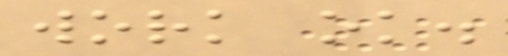work ok.
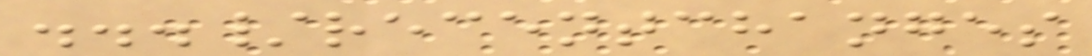.../recentchanges
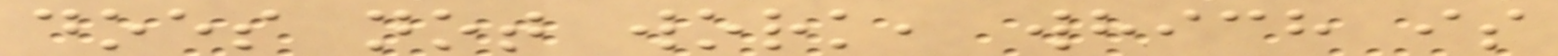does not work, which is
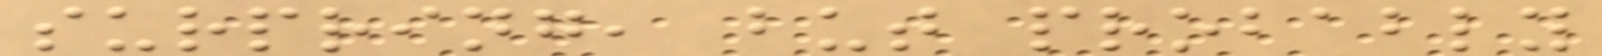surpring, but probably
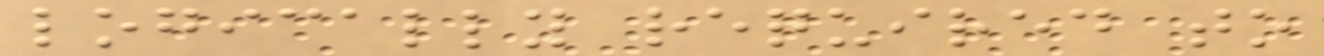logically required to
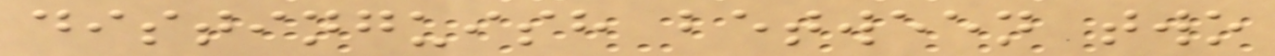distinguish between two
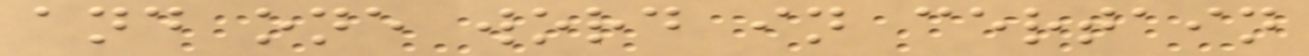and one word in certain
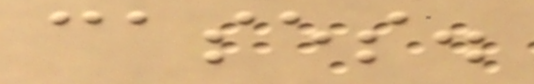cases.
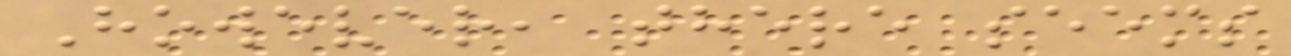However, there seems
